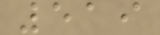519
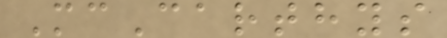McCarthys
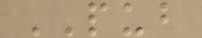PUB
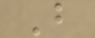B
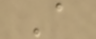A
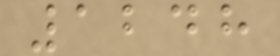1248
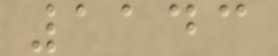1143
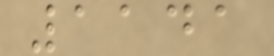1141
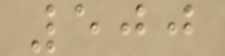500
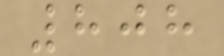808
